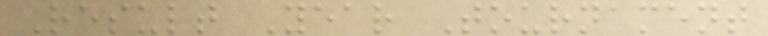Result Year Tournament
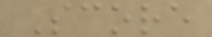Score
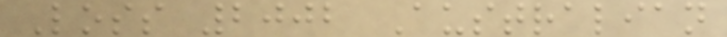Loss 2002 Australian
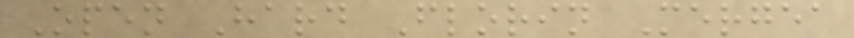Open Hard Florin Mergea
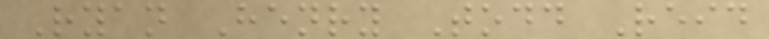Ryan Henry Todd Reid
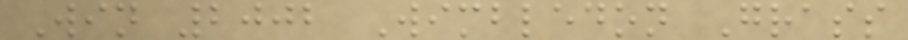Win 2002 Wimbledon Grass
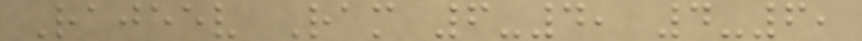Rajeev Ram 6-4, 4-6,
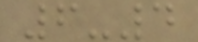6-4
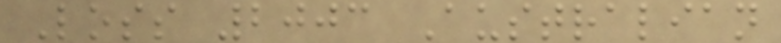Loss 2003 Australian
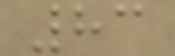83
